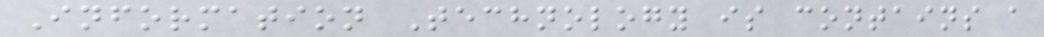Information Technology is contains a
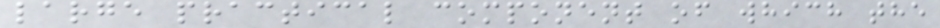large practical component of which the
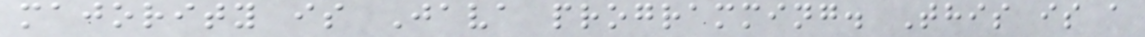majority is Java programming. This is a
